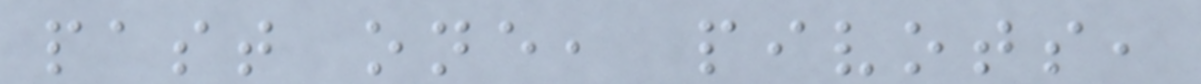past one, pivots,
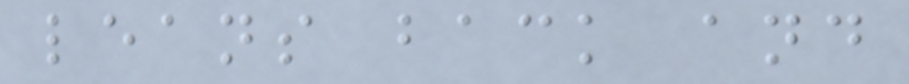leans back and
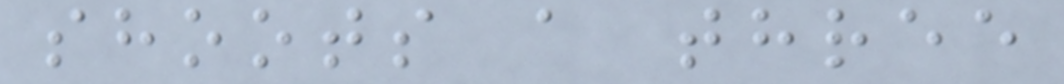shoots a three
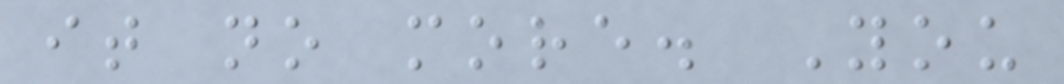it no more. You
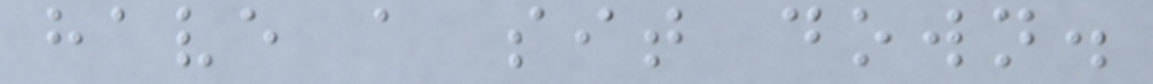have a sit down.
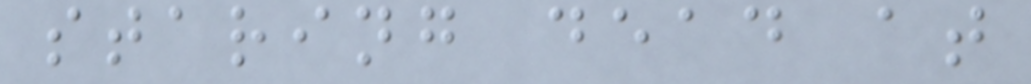staring dead at
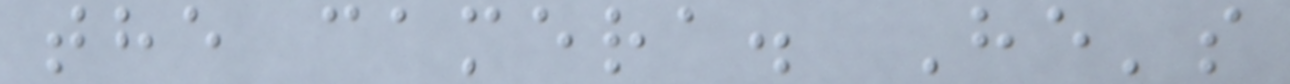the camera. He's
